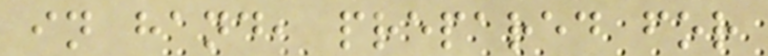in hand, prepared for
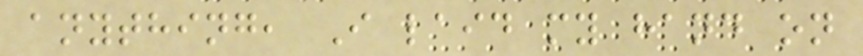anything, I laid my hand on
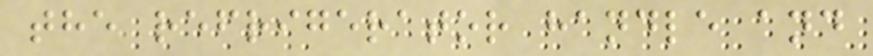the refrigerator handle and
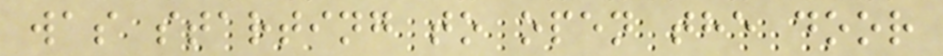was starting to open the door
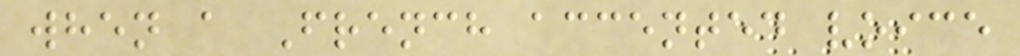when a French accented voice
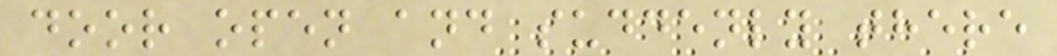door open and suddenly there
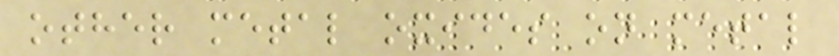other metal oxides on metal
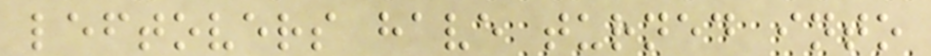leftovers have turned into
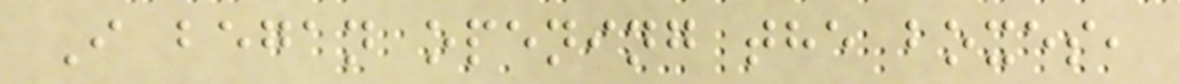I began opening the boxes,
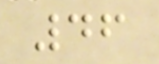46
